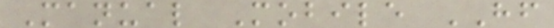Manual Mobile HF
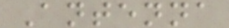Antenna
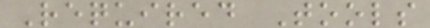Required Tools
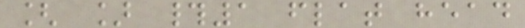[ ] #1 flat head
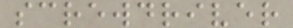screwdriver
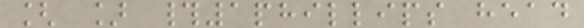[ ] #1phillips head
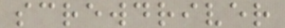screwdriver
